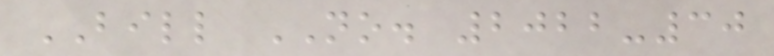BILL NO. 2022-30
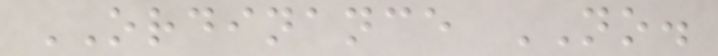ORDINANCE NO.
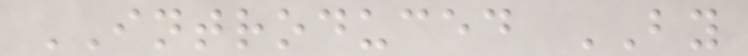INTRODUCED BY
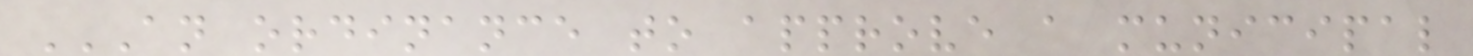AN ORDINANCE TO APPROVE A MUNICIPAL
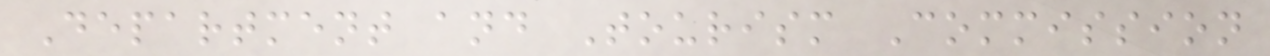Department and Tourism Commission
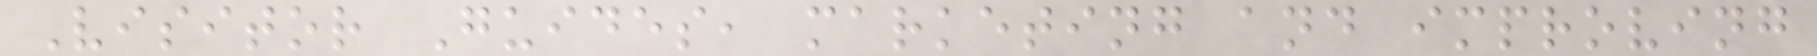Visitor Guides, marketing and improving
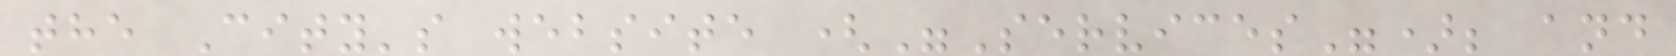the City's website ("Services"); and
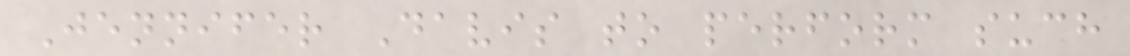Jennifer Davis to perform such
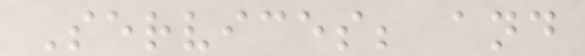Services; and
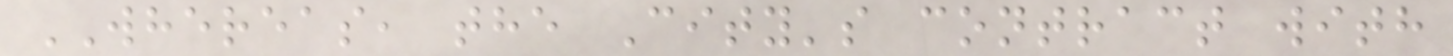WHEREAS, the City's contract with
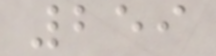259
